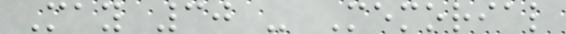May 30 - Memorial
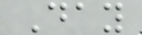Day
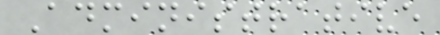Administrative
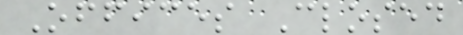Offices Closed
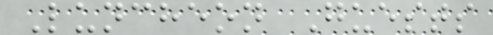Luncheon Guests
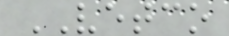VETCO
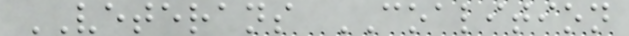VETERANS COALITION
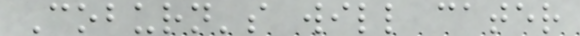Coburn's will cater
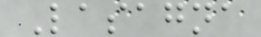Lasagna
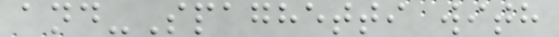and-Spaghetti with
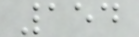154
